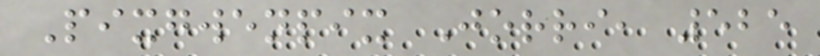Pixgwenpix Jorri, 525
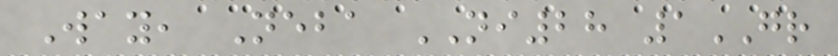Way, Neba NI28 1GR
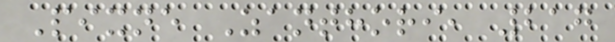Pixne Zanthori, 217
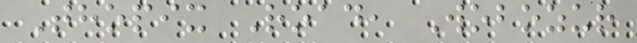Thopix Road, Wobozur
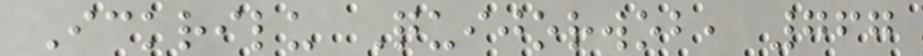Ickrilu Quijorwob, 767
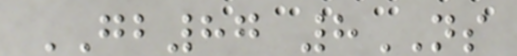GB87 8NS
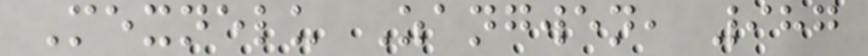Mexnelu Zangwen, 987
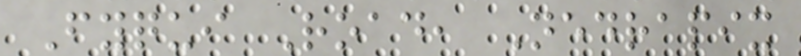Fyqui Road, Nedrapix
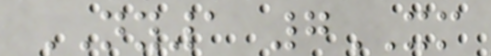NY1 7XM
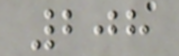208
